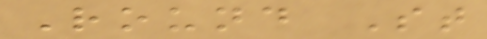Round St
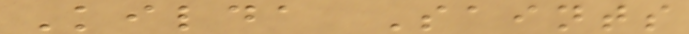Kilda Saints
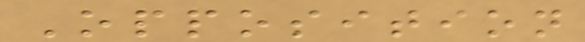Opposition
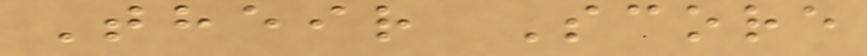Their Score
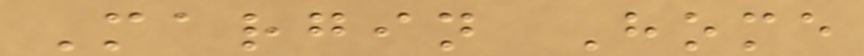Margin Home
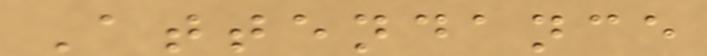Attendance
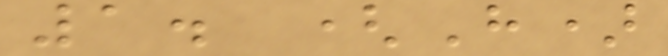1. (H)
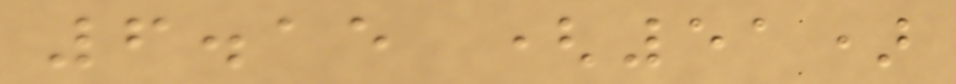6.15 (51)
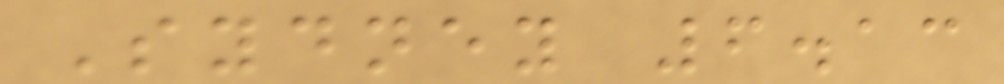Sydney 6.13
